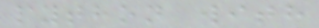python with
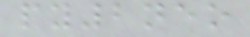py2neo
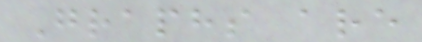Graphs are
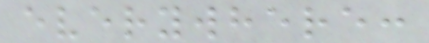everywhere:
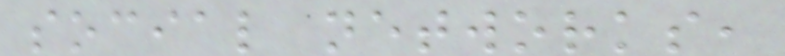social networks,
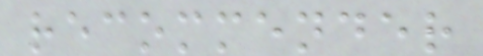recommender
